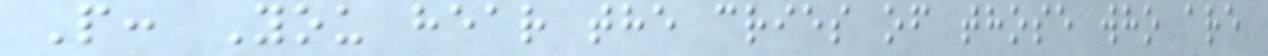P: You hear the cries of those who are
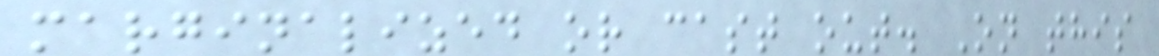marginalized or cast out. On this
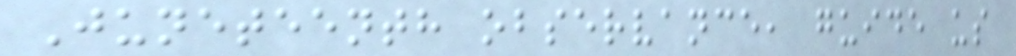Juneteenth observance, guide us
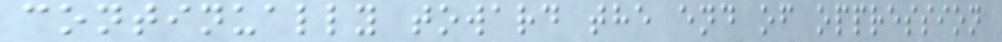continually toward the end of oppression
